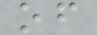of
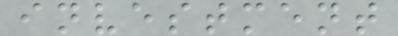investment
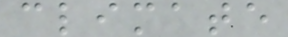climate
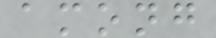among
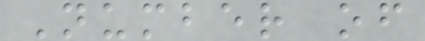Number of
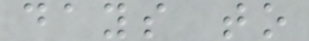days to
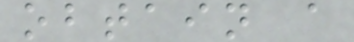obtain a
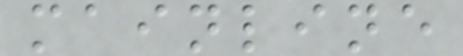mainline
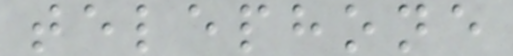telephone
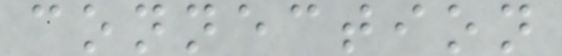connection
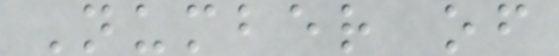Number of
